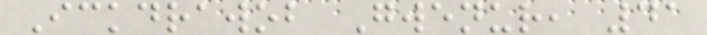Ickdrawob Gwenur, 41
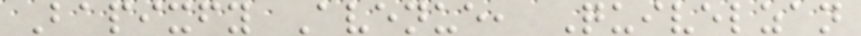Bapixfy Avenue, Quivelzan
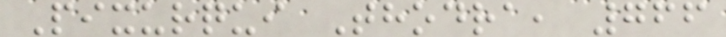Pixurqui Thodra, 766
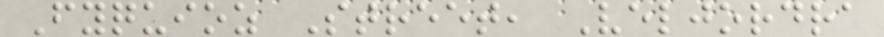Fyquioz Street, Veljordra
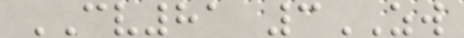CV81 3ZW
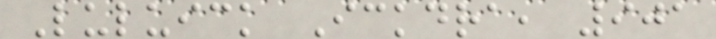Luluick Ickdra, 901
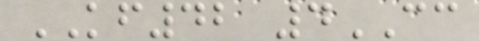KF42 4CC
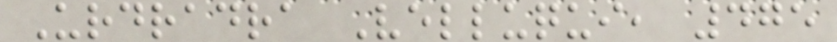Urdradra Velluqui, 475
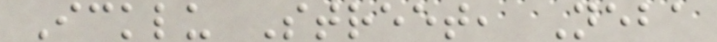Icklu Street, Neba
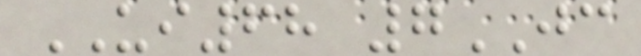UI68 7JC
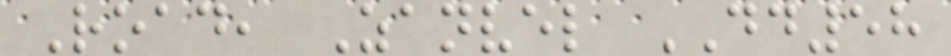Road, Zanvel DD58
